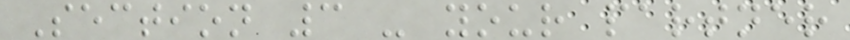Section 3 - your partner
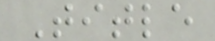Title
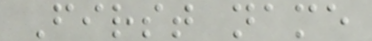First name
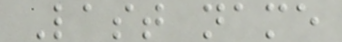Last name
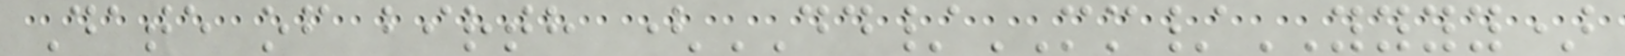Date of birth (DD/MM/YYYY)
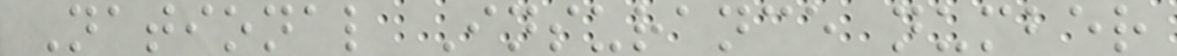National Insurance number
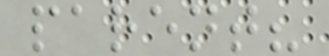parent?
